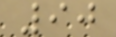90
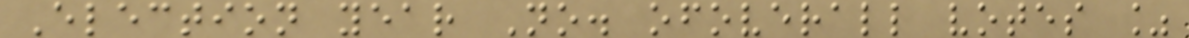Election year No. ofoverall votes %
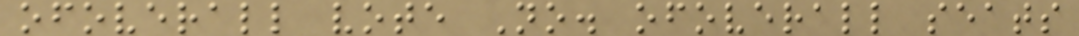ofoverall vote No. ofoverall seats
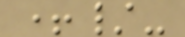+/-
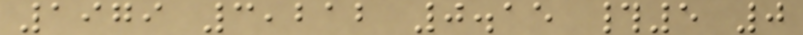1979 3,212 0.15 #5 0
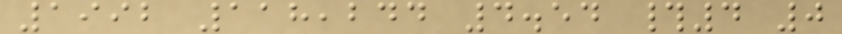1992 118,244 4.54 #4 0
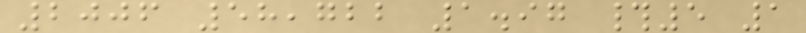2006 58,722 1.97 #5 1
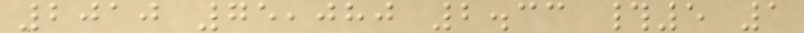2010 75,080 2.33 #5 1
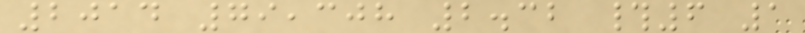2014 79,308 2.32 #6 1
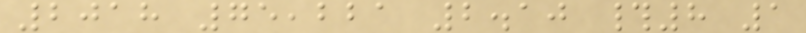2018 75,221 2.10 #8 1
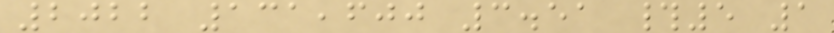2022 131,600 3.51 #5 1
